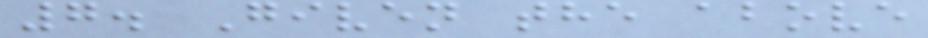7. Given the above
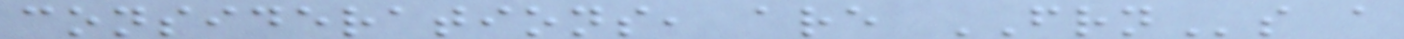considerations, are FRNs a
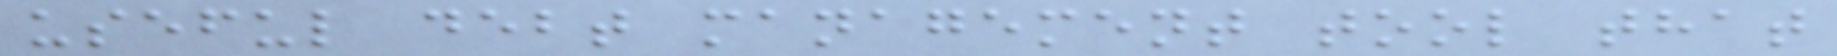useful debt management tool that
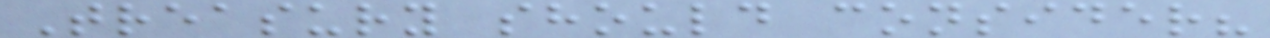Treasury should consider?
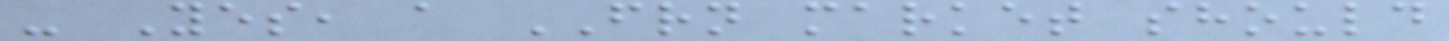- Yes, a FRN market should
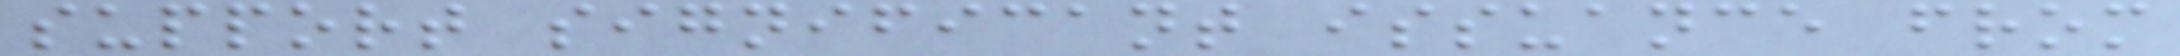support significant issuance from
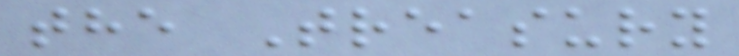the Treasury
